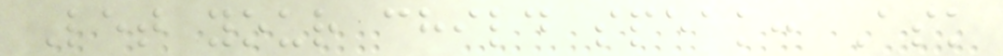Let your child speak: Ask
